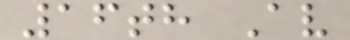16th Av
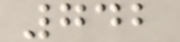742
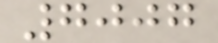7007
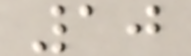10
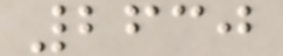2630
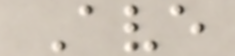Ave
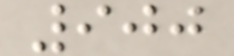900
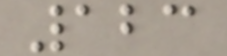123
